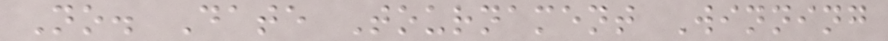No. Date Tournament Winning
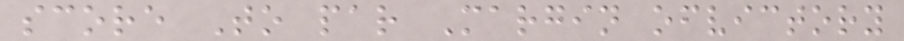score To par Margin ofvictory
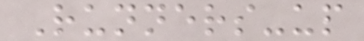Runners-up
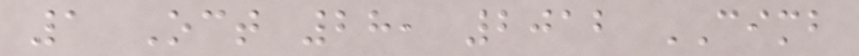1 Oct 28, 2012 CIMB
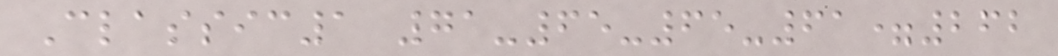Classic1 71-65-65-61=262
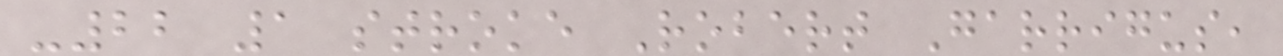-22 1 stroke Robert Garrigus,
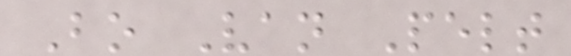Bo Van Pelt
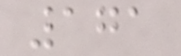171
